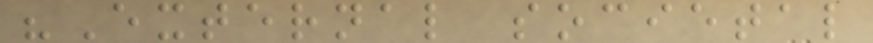"External societal
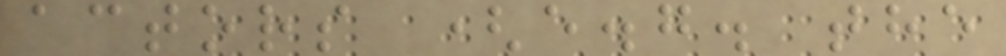actors (e.g. the
